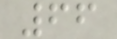66
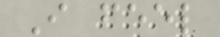I feel
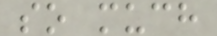so much
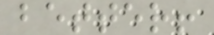better!
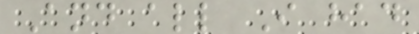And all I had
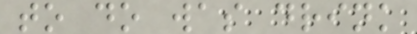to do was drink
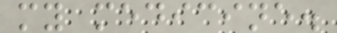my medicine.
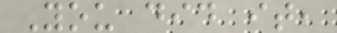You did it,
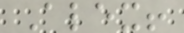Alex!
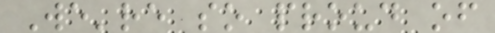We're so proud of
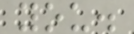you.
